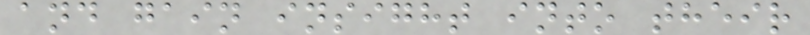and gain insight into their
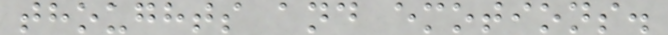thoughts and emotions.
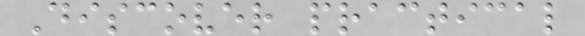Discover practical
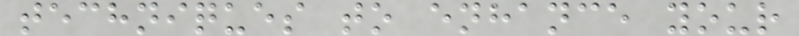techniques to enhance your
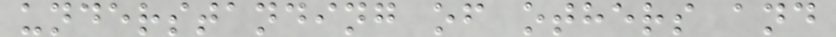understanding of others and
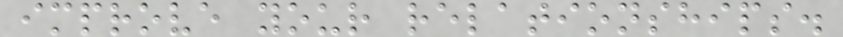improve your relationships.
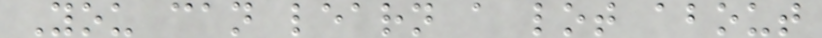You can learn a lot about
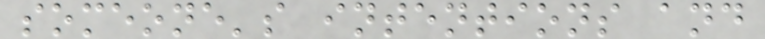someone's intentions and
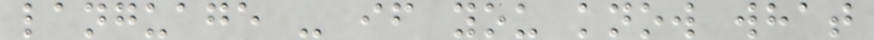language - if you know what
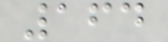164
